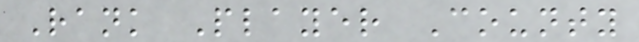Rank Player County
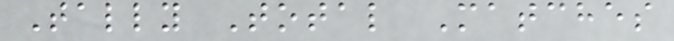Tally Total Matches
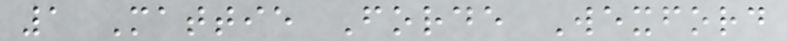1 Mattie Forde Wexford
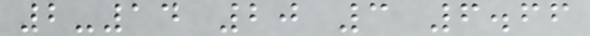2-14 20 3 6.66
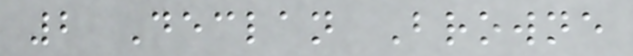2 Declan Browne
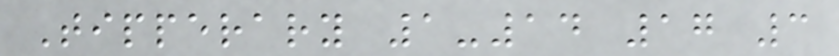Tipperary 1-14 17 3
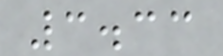3.33
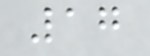17
